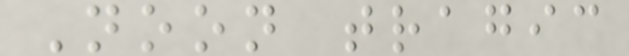Noon tragic
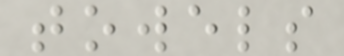towels
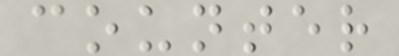counter
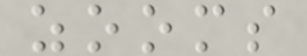zooms
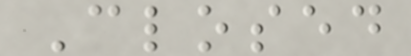Closed
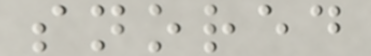snored
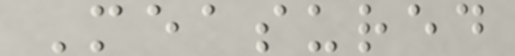Measured
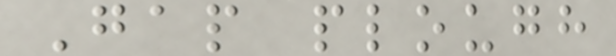Gap plough
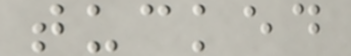tucked
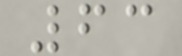63
